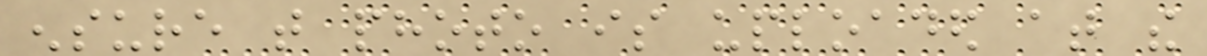ensure that photo is uploaded at the
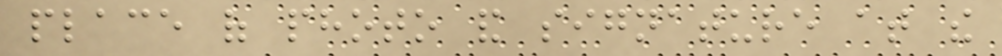place of photo and signature at the
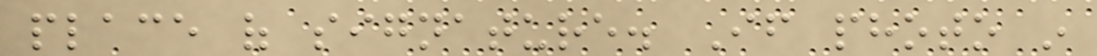place of signature. If photo in
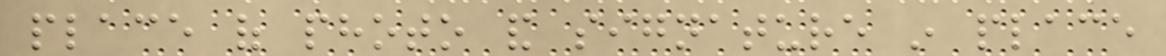place of photo and signature in place
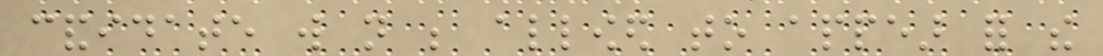candidate will not be allowed to appear for the
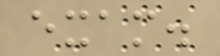exam.
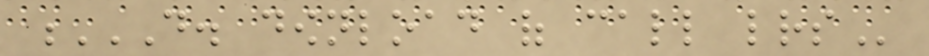D. DOWNLOAD OF CALL LETTERS
